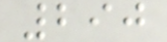290
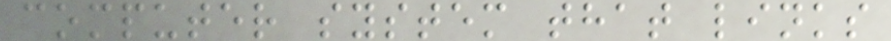computer system that links
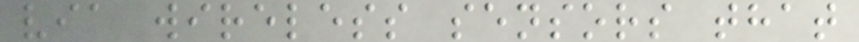via wireless sensors that
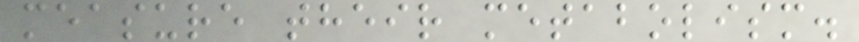measure their metabolism.
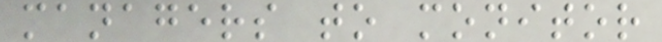managers to monitor
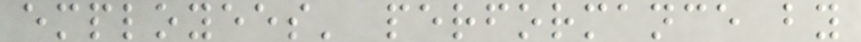employees' performance by
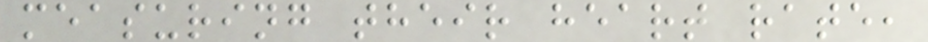measuring their heart rate,
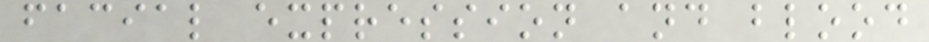facial expression and blood
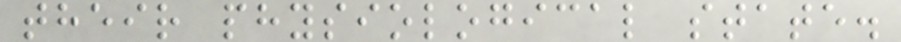their physiological state.
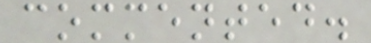commented.
